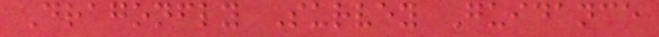Dragonfly Survey Guidance
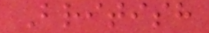British
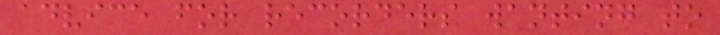advice for recorders wanting to
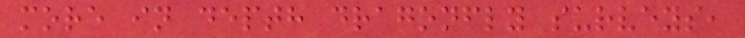more in depth dragonfly surveys,
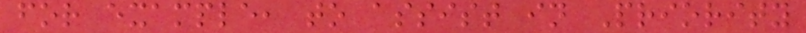for example, to assist in Priority
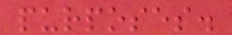purposes.
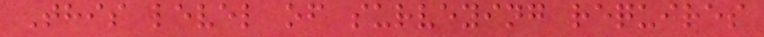This level of surveying requires
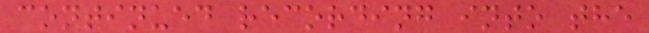continued recording into the
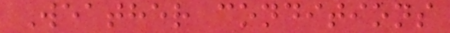Weather conditions
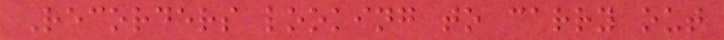Recorders looking to carry out
